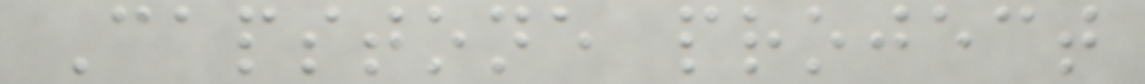Capstone project
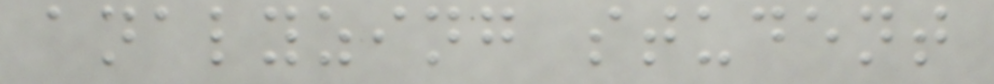analyzing student
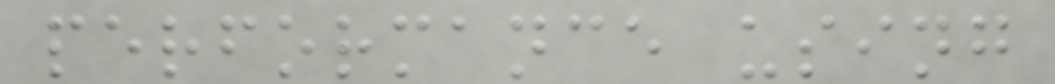performance using
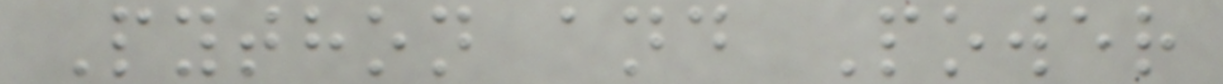Python and Power
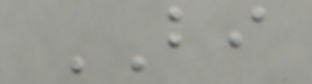BI
